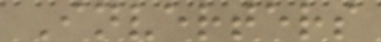Inverters
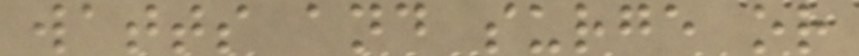watts and surge or
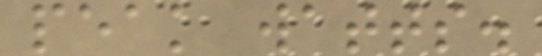peak watts.
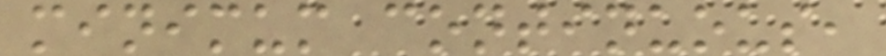minimum continuous,
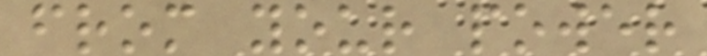from your power
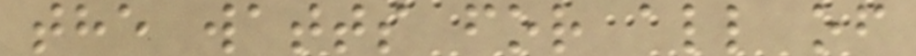the watts for all of
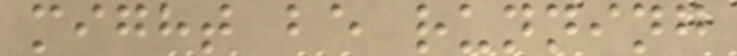might be running
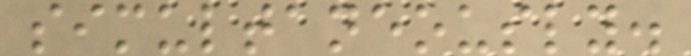simultaneously.
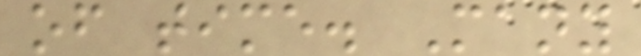of time. Many
